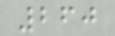260
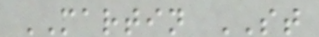MARTIN ST
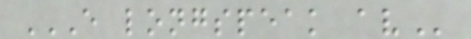E LONGSPEAK AV
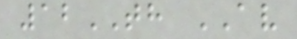12TH AV
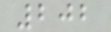202
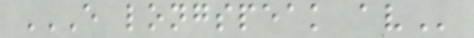E LONGSPEAK AV
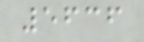5636
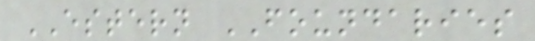ESTERN FOUNDARIES
